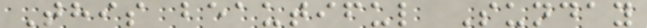This beautiful Sunday
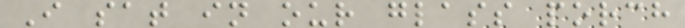I sat in our glass porch
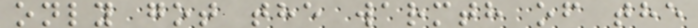only got the warmth of the
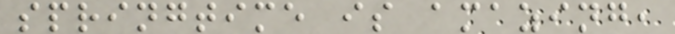springtime is amazing,
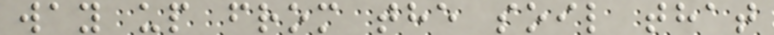way up from the soil that
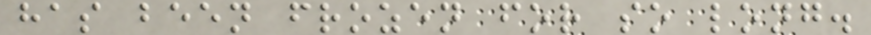has been frozen for so long.
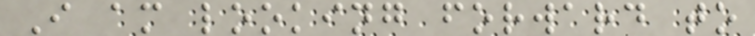I am looking forward to
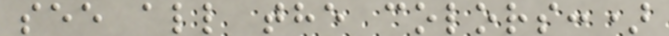see all the colors:)
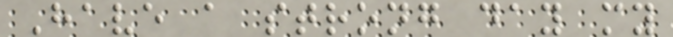Have a strong day my
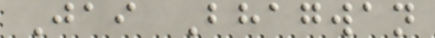Jai Bhagwan
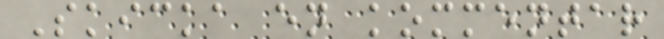Skicka en kommentar
